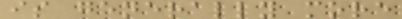is generally more
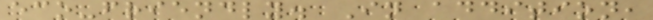eco-friendly. In addition,
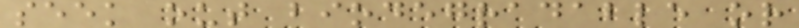seek out biodegradable or
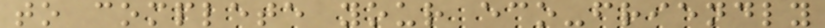to complete your eco-friendly
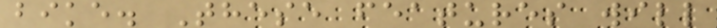bike. These features will
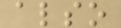also
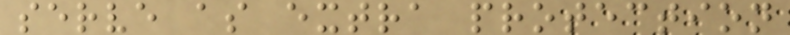serve as extra protection
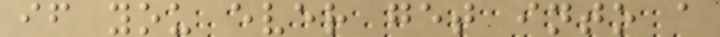if you ever get into a
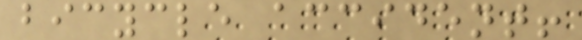bicycle accident!
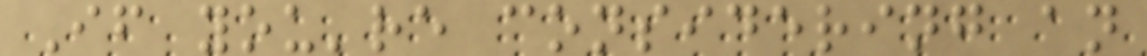If you're considering an
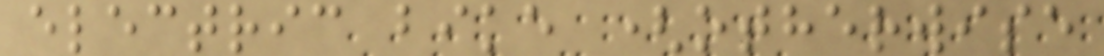electric bike (otherwise
